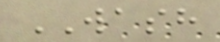WASH
